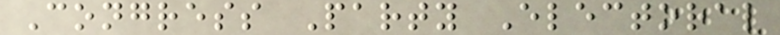Congress Party Electoral
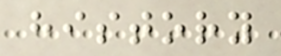history
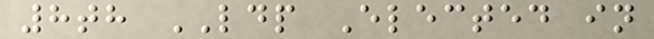8th LDP Elected in
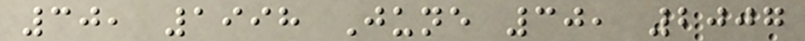30, 1998 June 30, 2007
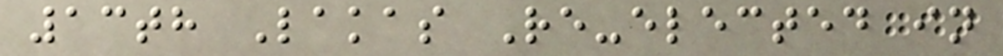13th Lakas Re-elected in
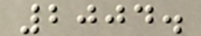2004.
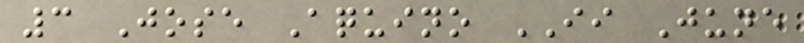3 Jose Aquino II June
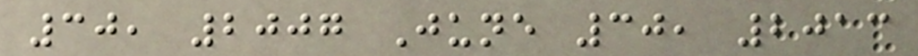30, 2007 June 30, 2013
